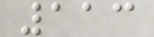113
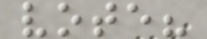vote?
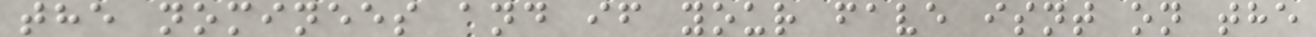the nominees and if your fave isnt on the
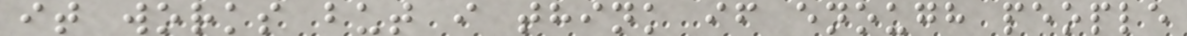it works but i think if enough people
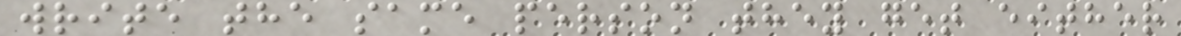write the same person they get either
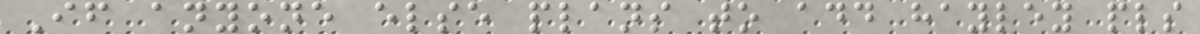If anyone else plans to add hayley pls
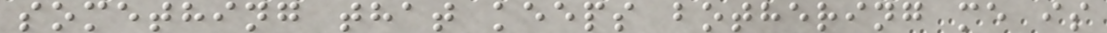something that keeps bothering me is
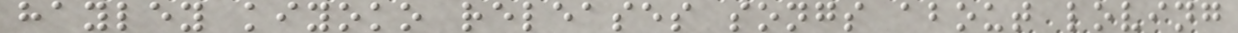hayley kiyoko releases songs about loving
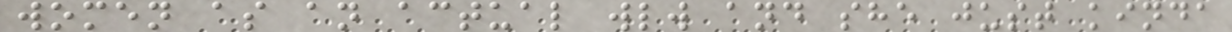women as an actual wlw and she just kinda
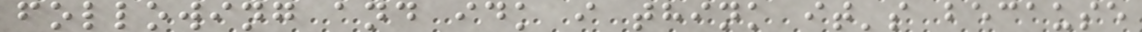following and idk i think it's because
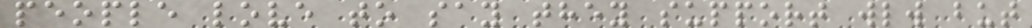people love to say they support wlw but
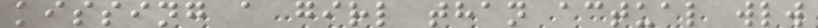kissing a girl than actual wlw
